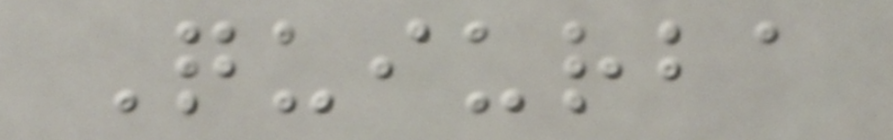Quiurba
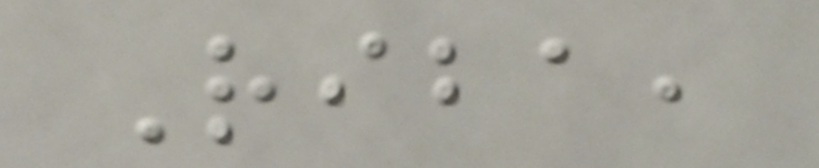Riba,
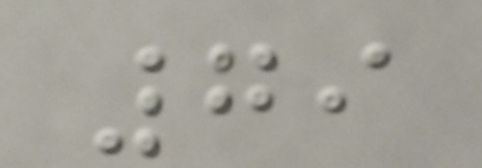79
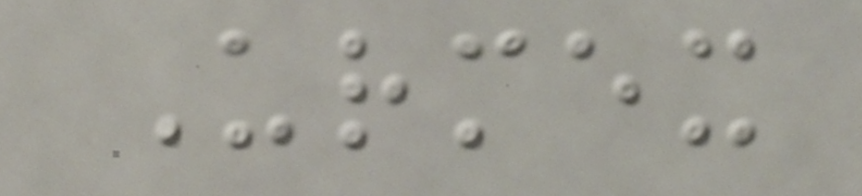Urmex
